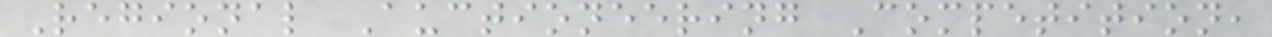Regional Auctioneering Competition,
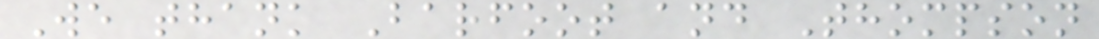We thank Barfoot and Thompson
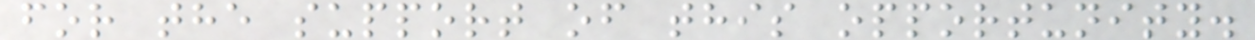for the support of this opportunity.
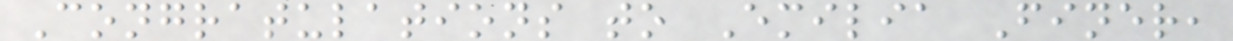Congratulations to Emilia Finer,
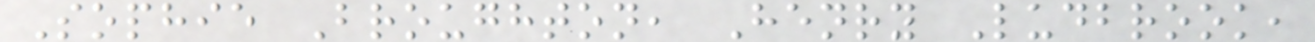Sophie Broughton, Henry Ludbrook,
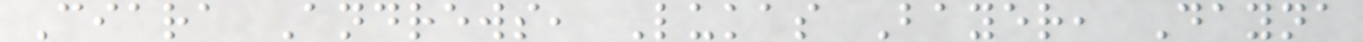Ciara Andrews, Lukas Bayer, Dayna
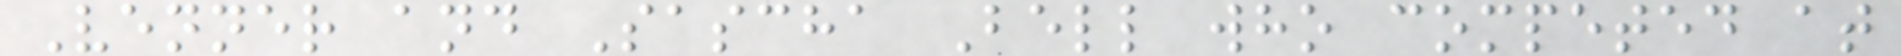Venner and Sascha Bell who competed at
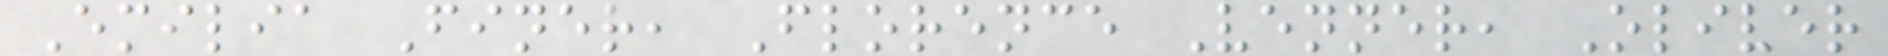Emilia Finer, Florence Venner, Oliver
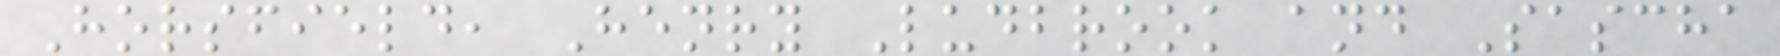Horsfield, Henry Ludbrook and Sascha
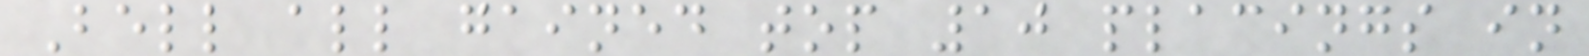Bell all gained top 10 placings in
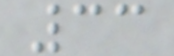33
